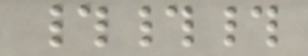###
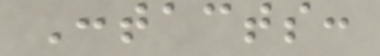Contacts:
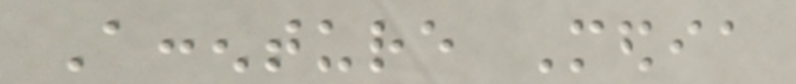Accenture Media
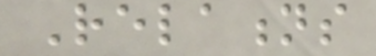Relations
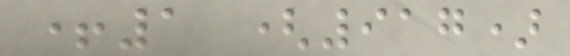+1 (917)
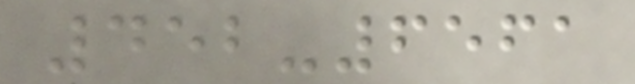452-6561
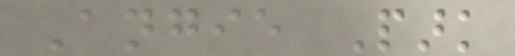Angie Park
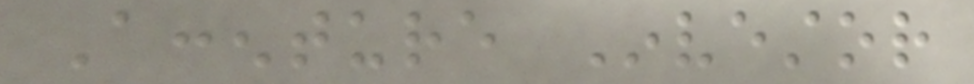Accenture Investor
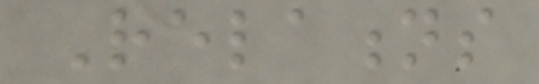Relations
